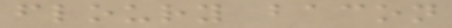floury bacon
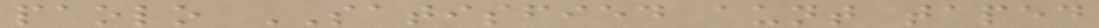paolo SATISFIED aunt taped
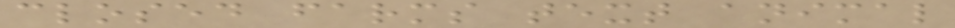closed farms text animal
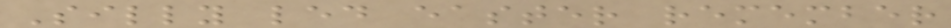Silly led easter remember
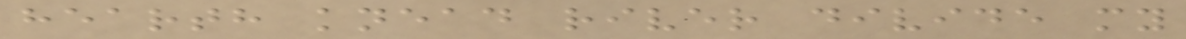hearth knead river divide my
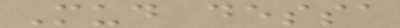Mud dessa
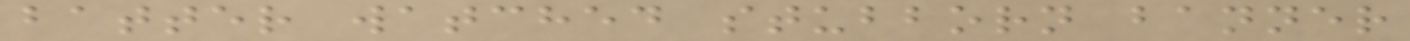batter watched stubborn banner
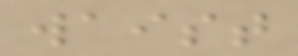waist
